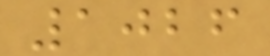1026
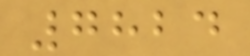7824
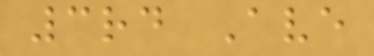3rd Ave
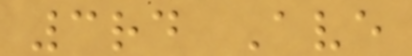3rd Ave
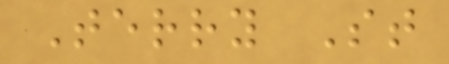Terry St
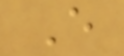E
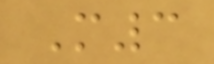M3
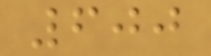600
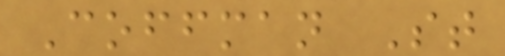Coffman St
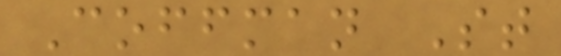Coffman St
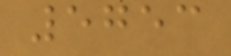5753
